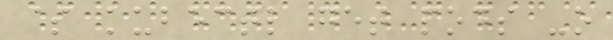$ kubectl get pods -o
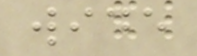wide
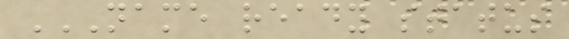NAME READY STATUS
